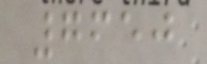7650
